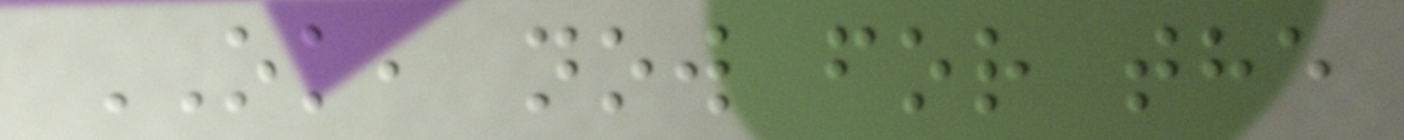OK, now for the
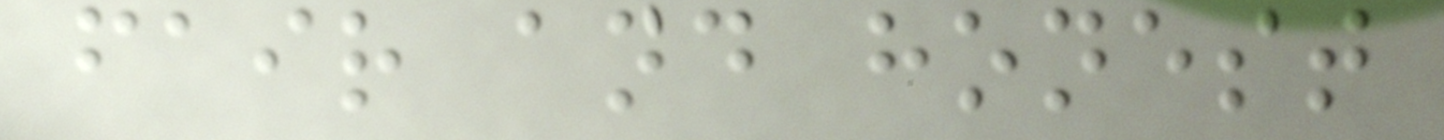fair and honest
